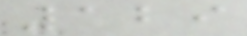129
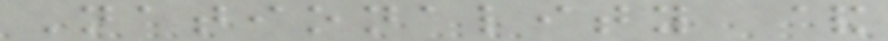Nationality &
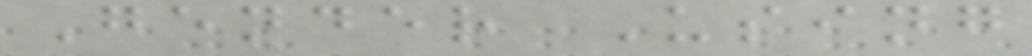Gender Using
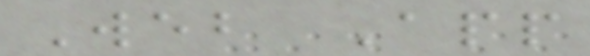Web App
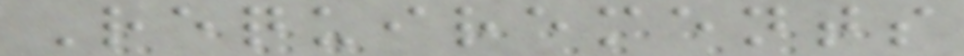Requirements
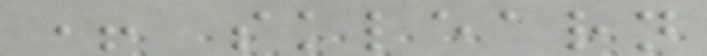+ sklearn
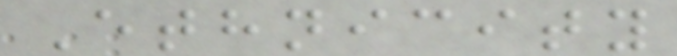Ethnicity
